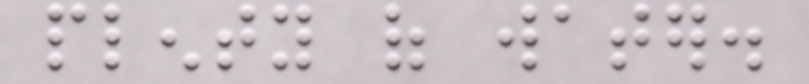plenty of water.
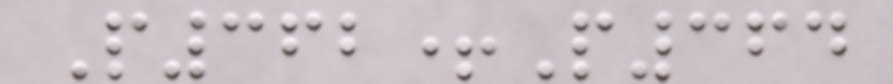P362+P364
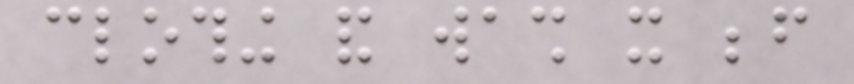clothing and wash it before
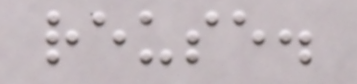reuse.
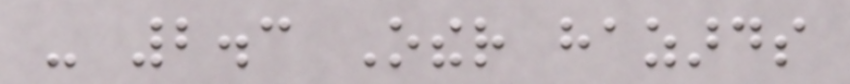- 2.3 Other hazards
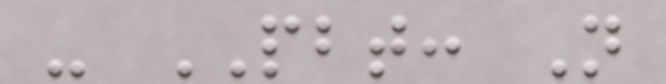- PBT: Not
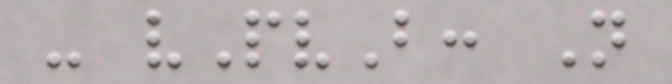- vPvB: Not
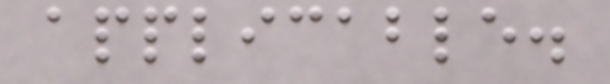applicable.
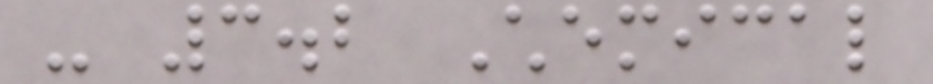- 3.2 Chemical
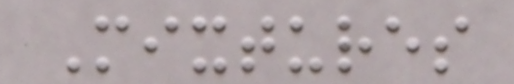Mixtures
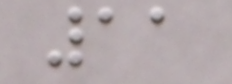11
